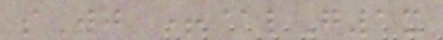sWj +@lG1x
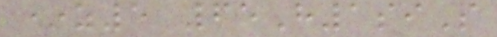*z5 65H1siS
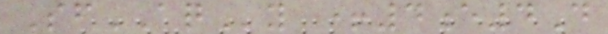SfAQy +4e4D
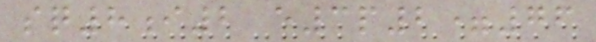sq8i2 e3p2=76
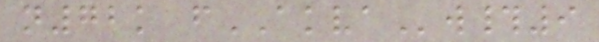n72k fAKVAw#9
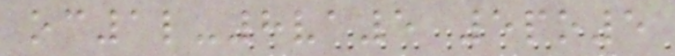oc1l-8va5 5po5
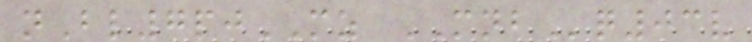nBl7pjMZ MNBq03v
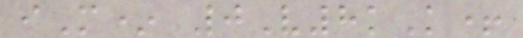iM* 0V8kK+
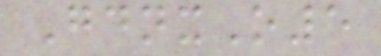GdnxO5
